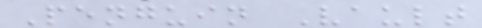Penguin Vault
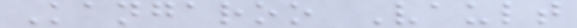Kangaroo Vault
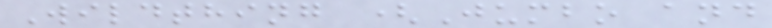Wildthing (Jumbo and
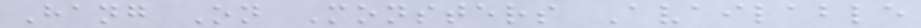Hang On Monsters Available
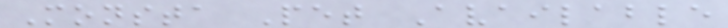Monsta Pet Available
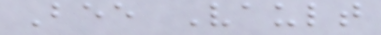Bee Vault
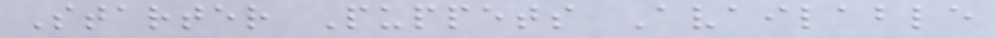Starter Puppets Available
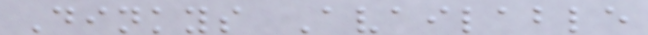Dinkys Available
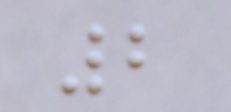2
